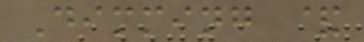Dimming &
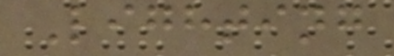Lighting
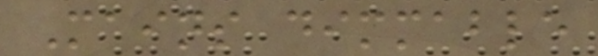Mains dimmable
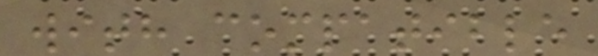with compatible
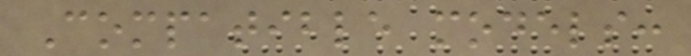Compatible models:
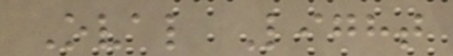Oval Light
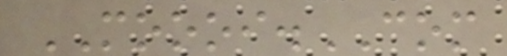MOOOI.COM
